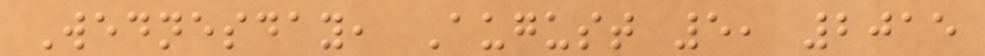Wednesday, August 5, 2015
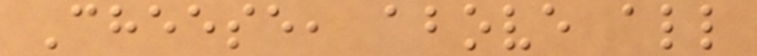Cheese, above all
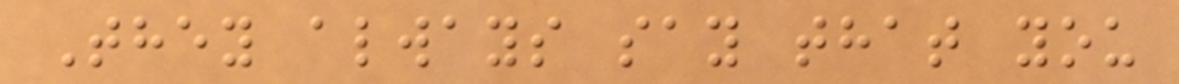They always say that you
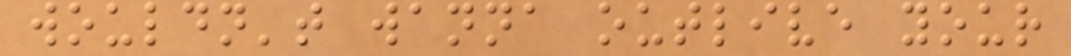wouldn't wanna outlive your
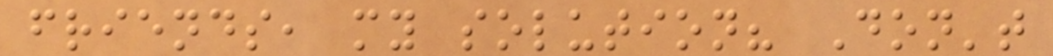friends, my solution? Don't
